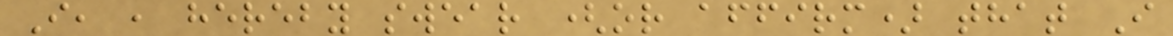I, , hereby swear (or affirm) that I
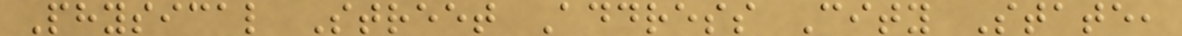Physical Street Address City State,
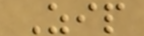Zip
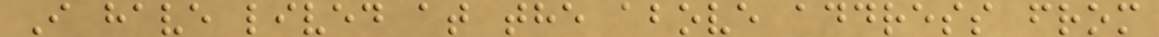I have lived at the above address from
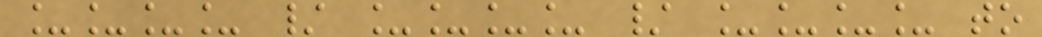____ / ____ / ____ to
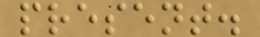present.
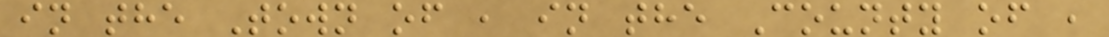in the Town of , in the County of ,
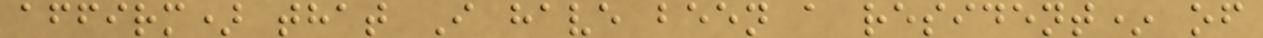affirm) that I have been a resident* of
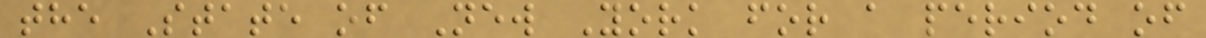the State of New York for a period of
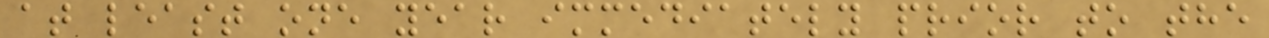at least one year immediately prior to the
